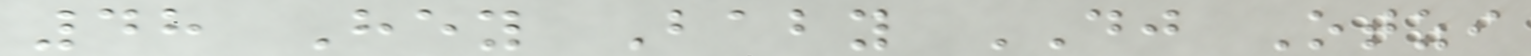48 Hey Baby DJ Otzi
